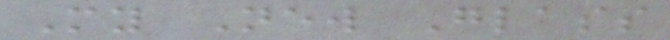My New Glass
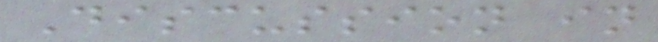Discussion in
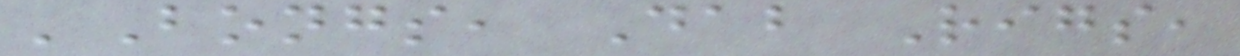'Bongs, Dab Rigs,
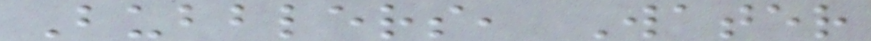Bubblers, Water
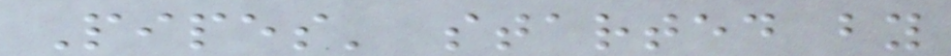Pipes' started by
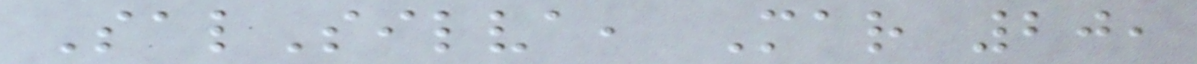SalSilva, Mar 20,
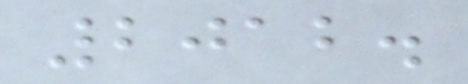2012.
